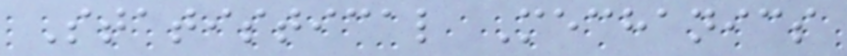Statistical Mechanics
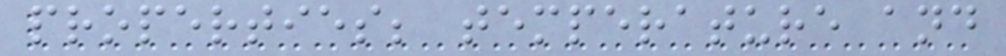properties; temperature and
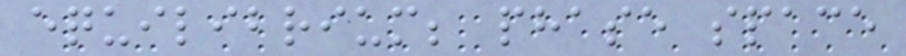equilibrium; phase space
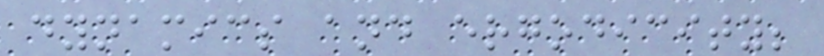dynamics and ergodicity;
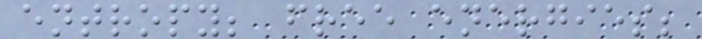entropy; free energies;
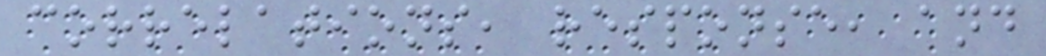correlations, response, and
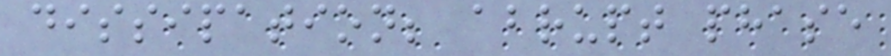dissipation; abrupt phase
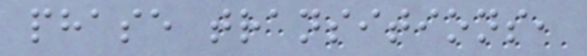phase transitions,
